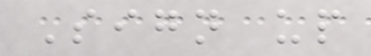Sign up
